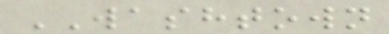WASHTOWN
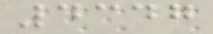4347
